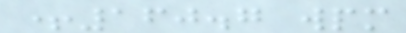+160.7 wpm
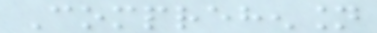Comprehension
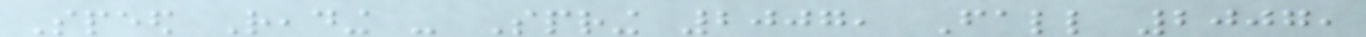Speed Reading - Spring 2007, Fall 2007,
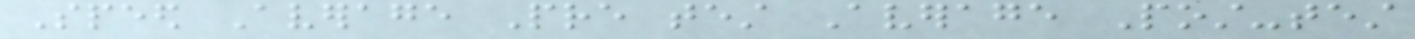Speed Average Pre test Average Post-test
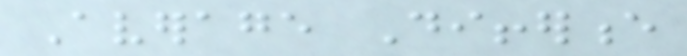Average Difference
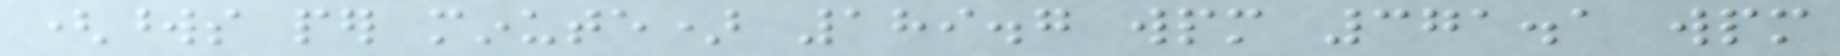(words per minute) 189.7 wpm 371.1 wpm
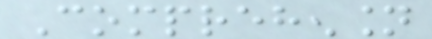Comprehension
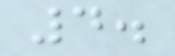4.
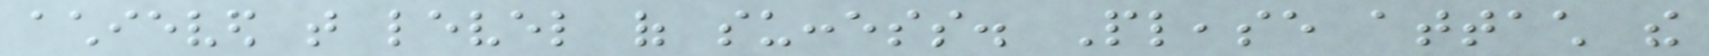achieved that level of success. Please attach the
